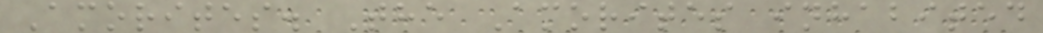Amorites. The Amorites inhabited
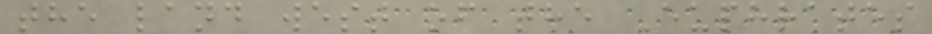the land west of the Euphrates
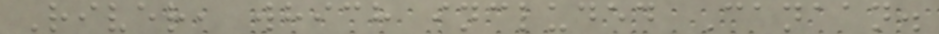River, which included Canaan.
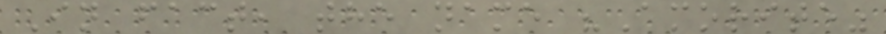In fact, the name "Amorite"
